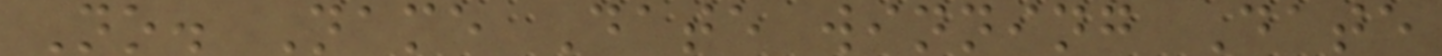No. Name Date winning Date
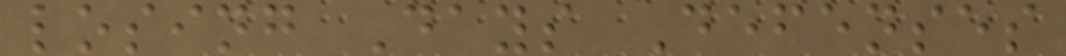losing Days Defenses
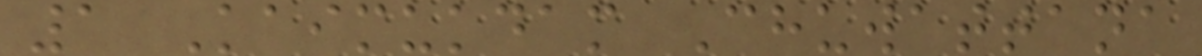1 Kaimukdam Chuwattana
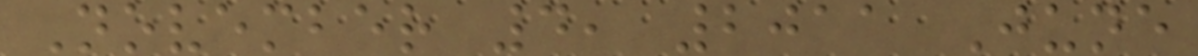November 4, 2011 June
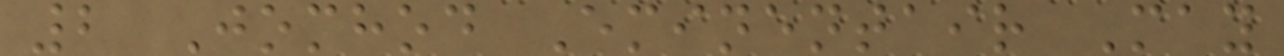2 Jomhod Eminentair May
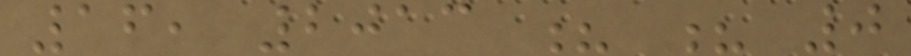16, 2013 ? ? 0
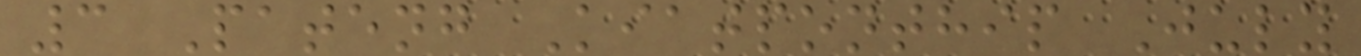3 Pateng Kiatponthip July
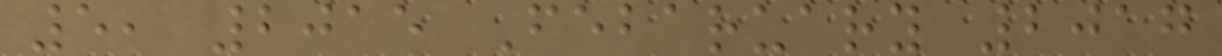5, 2015 Febaruary 2017
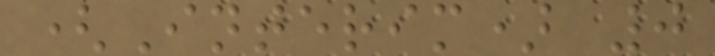(Interim) 0
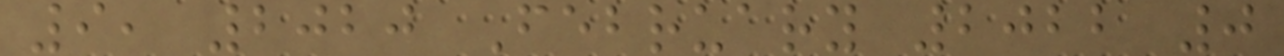9, 2020 February 2022 0
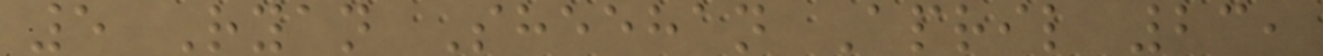5 Ryan Sheehan April 23,
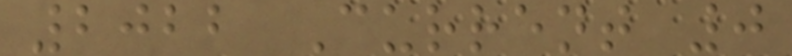2022 Current 0
